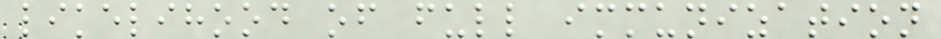likelihood of full immunization
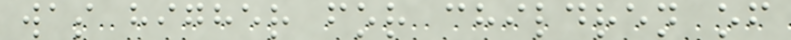was higher for children of
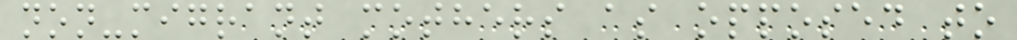non-migrant mothers as opposed to
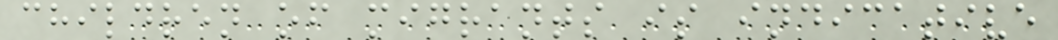children of migrants is indicative
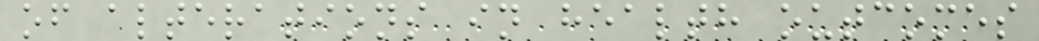of alterations in health outcomes
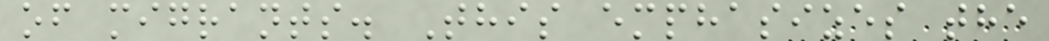of migrants. This emphasizes the
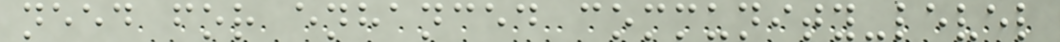need for enhanced community-level
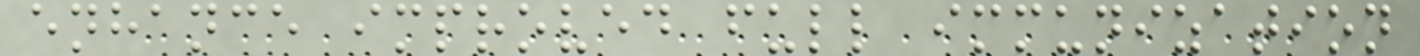enhance improved full immunization
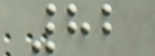82
